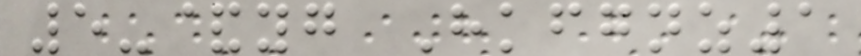5-&yg Hkfgnz1
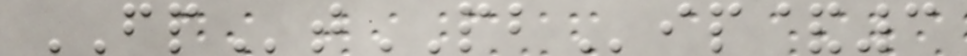FPtPBip&3
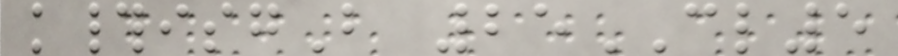k#isgB 25CL5
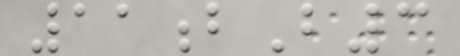11bB3
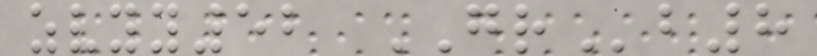zvyy52 GRb8
